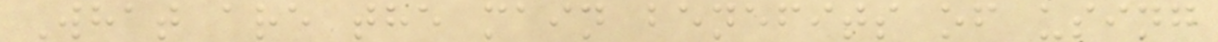What are the main benefits of using
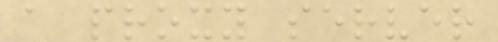a proxy server
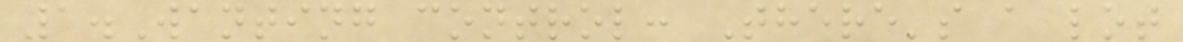1.Wanting control: There's a lot
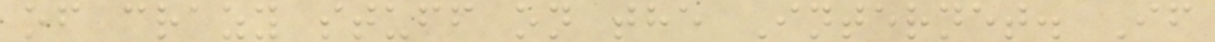of crazy stuff on the Internet. If
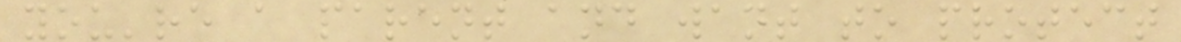you're a parent and want to protect
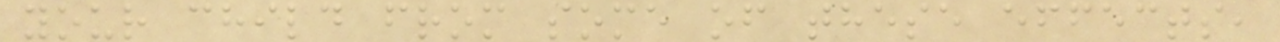your child from some of these effects,
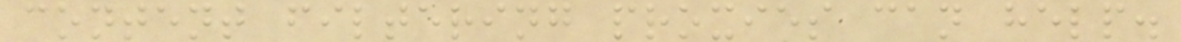content filtering proxies can help.
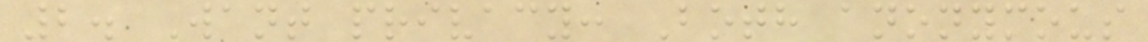2. Want privacy: Both anonymous
